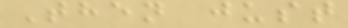Then just
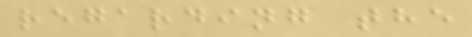regarding the
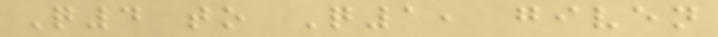Q4 to Q1, given
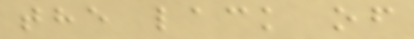the lack of
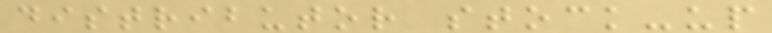distributor stock-up
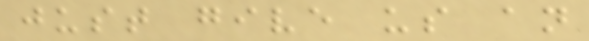just give us an
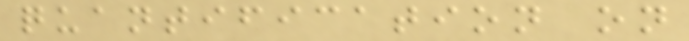quantification on
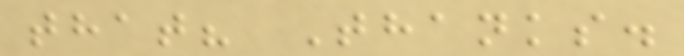that? Thanks.
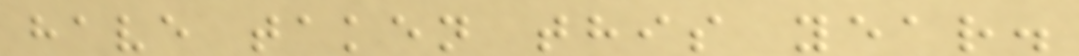have taken this year.
